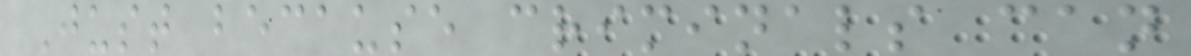Just because criminals can
